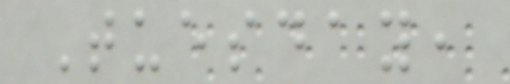Tuesday,
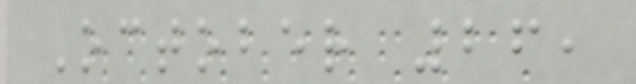October 26,
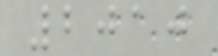2010
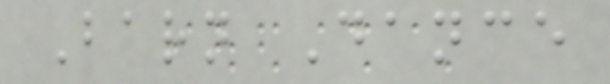Barn Dance
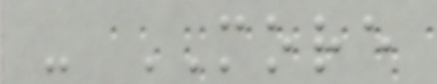- MORE
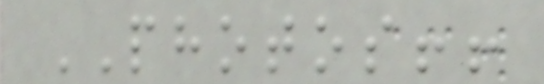PHOTOS!!
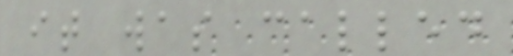it was called
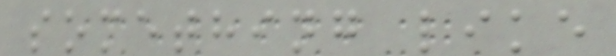something like
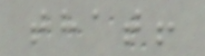that!
